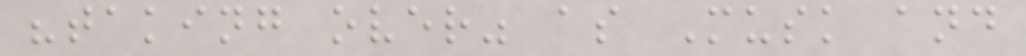"taking over" as Musk and
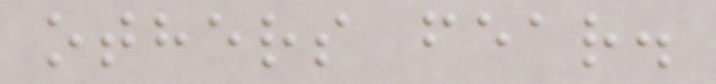others fear.
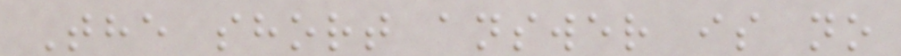The short answer is no
